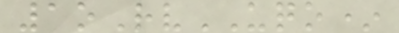1oRvUQO*
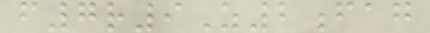f7r9Z2fag
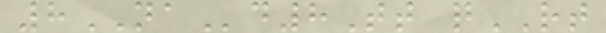8NAd8Tt qRT
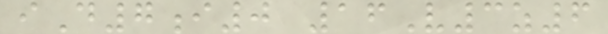iD7i0 16V3z6
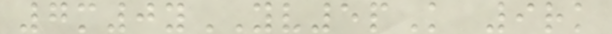7m0yYV5pK 9rk
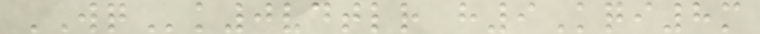WQk0vdtlr h9Kqi8m
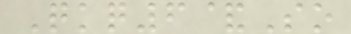Qkq6&So
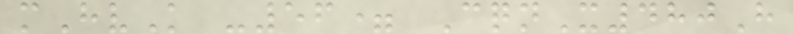mHvK -56= CqnX480H
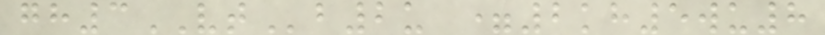gh3VTb2u =2kh5wu8
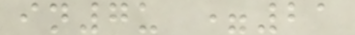in7u =21
